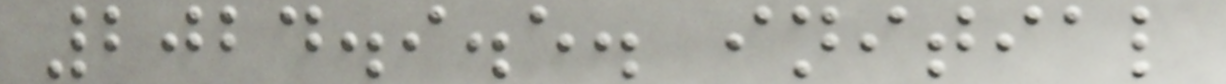2024.9.5. initial
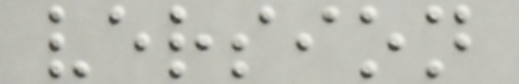version
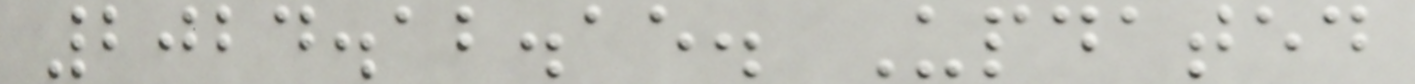2024.12.15. Updated
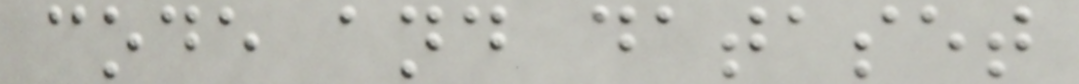code and dataset
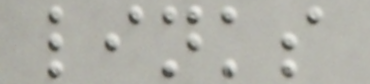links
